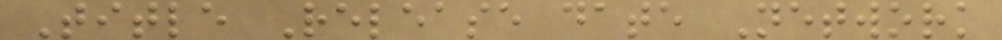Title Release date Network
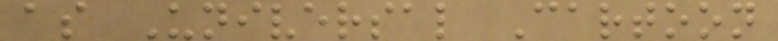as Universal Cartoon
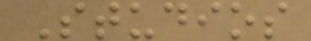Studios
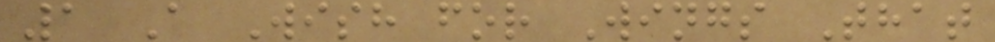1 A Wish for Wings That
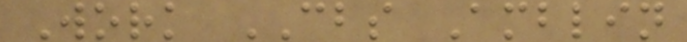Work CBS Amblin
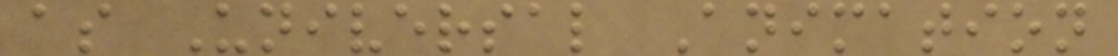as Universal Animation
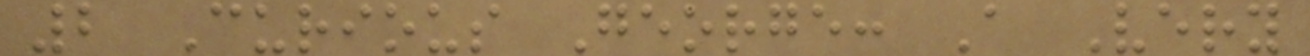2 Curious George: A Very
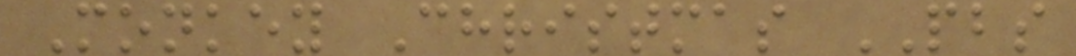Monkey Christmas PBS
